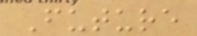Future
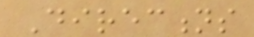Directions
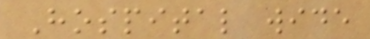Hospital wide
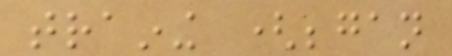training (began
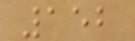152
